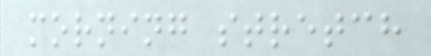morning stretch
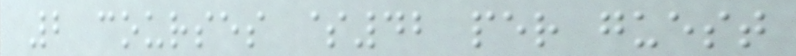2 courses $42 per guest
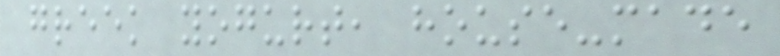greek yogurt, house-made
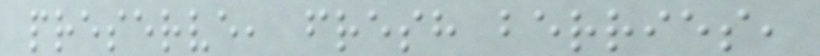preserve, fresh berries,
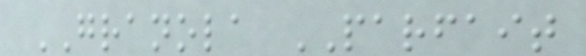GRANOLA PARFAIT
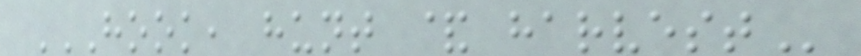HOOK, HUNT & HARVEST
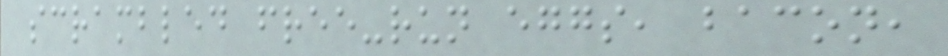scrambled free-run eggs, bacon,
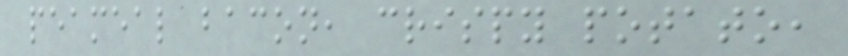peameal bacon, crispy potato,
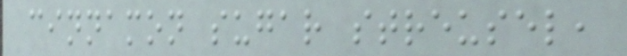cinnamon sugar streusel,
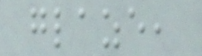glaze,
